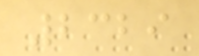2329
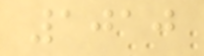1010
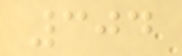304
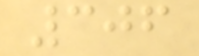306
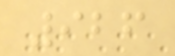926
